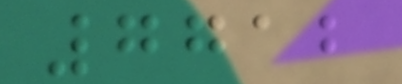7712
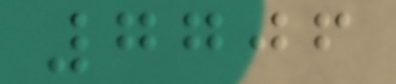7706
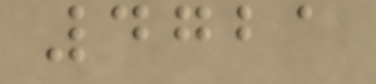4721
